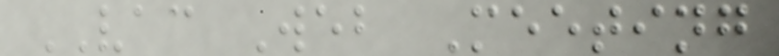VAC Web Meeting
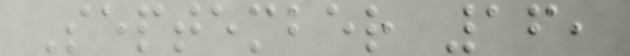September 16,
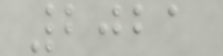2021
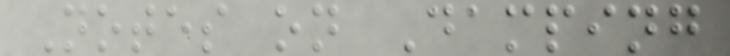Notes on Damping
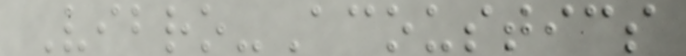Vibro-Acoustics
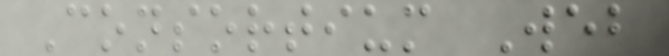Consortium Web
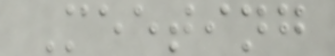Meeting
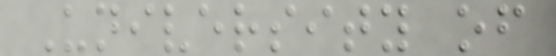University of
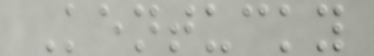Kentucky
